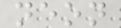neon
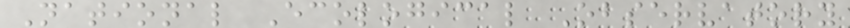National Ecological Observatory
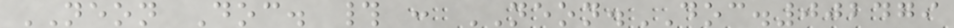NEON Doc. # : NEON.DOC.002479
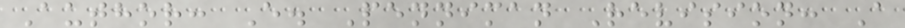Author: E. Penniman Revision: A
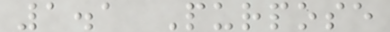1.1 Purpose
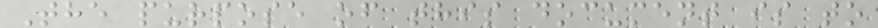The purpose of this document is to
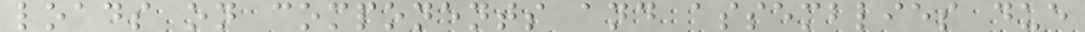loads on components and assemblies due
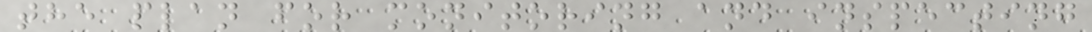the plan for monitoring and inspecting
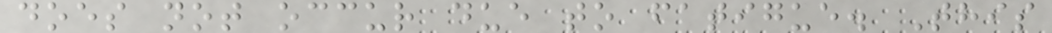does not occur due to fatigue. This
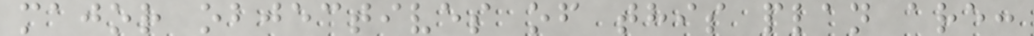major objectives of this plan are:
